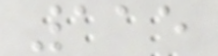115
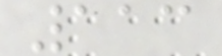113
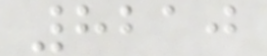8210
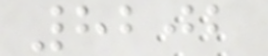8202
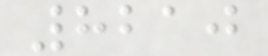8210
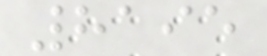8195
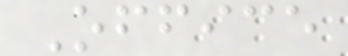Office
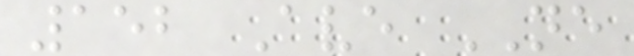152 Ave NE
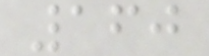160
